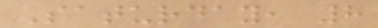Saturday, 8
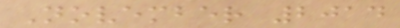November 2014
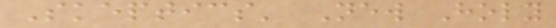Skeptics' New Holy
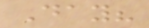Day?
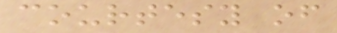courtesy of
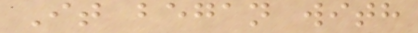It began with
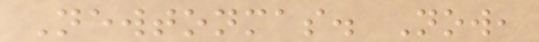Newtonmas. Now,
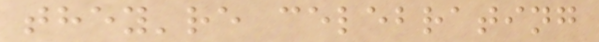they're celebrating
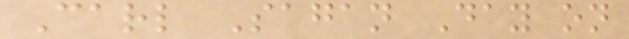Carl Sagan Day on
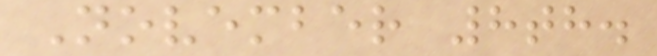November 8th.
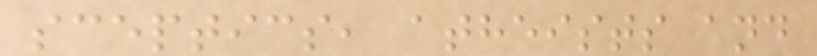sceptics, atheists and
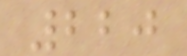220
